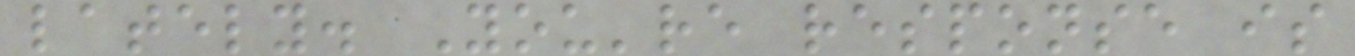lately. You're response is
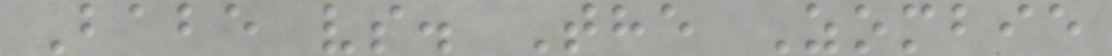Babe vs. The Zombie
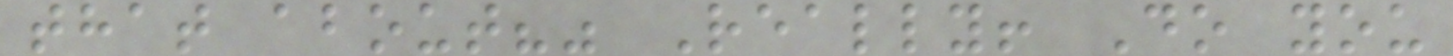that about?" Really! Do you
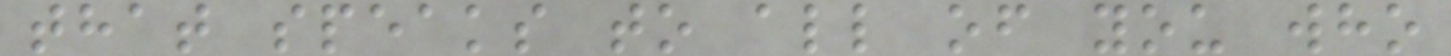that speaks to all of you who
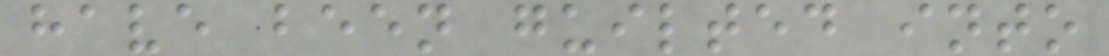have been guilted into
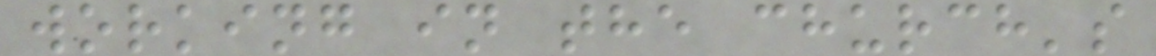working in the church's
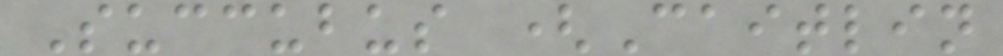Succubus (Caitlin
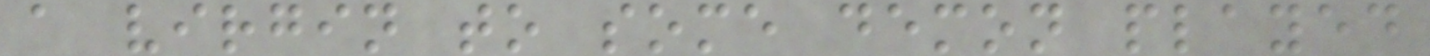a virgin to some demon played
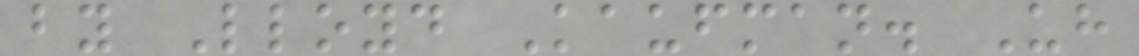by Lloyd Kaufman. Uh
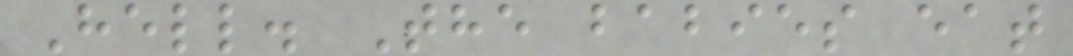Hell. The babies eat
